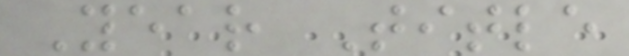Year Title
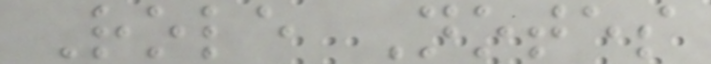Role Notes
